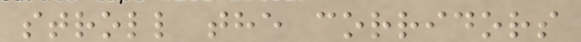stroll the corridors
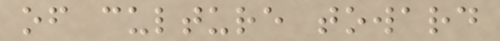of culture toward
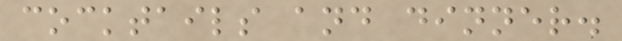cocktails and dinner.
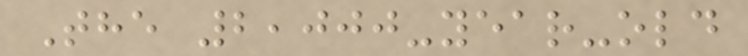The 2,000-year-old
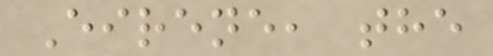Eirene, the
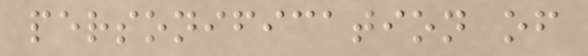personification of
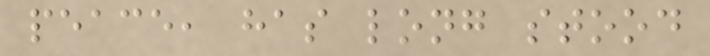peace, has long stood
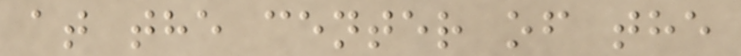at the center of the
